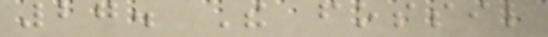27. The fossil
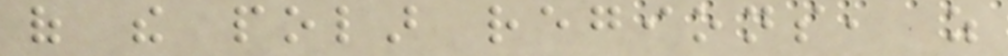of the polar regions, as
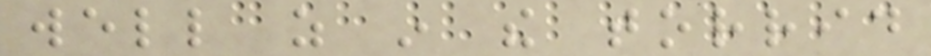well as in the torrid
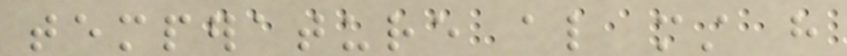temperature also must have
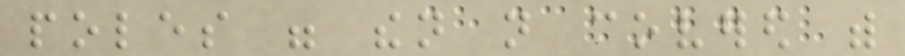poles were then not covered with
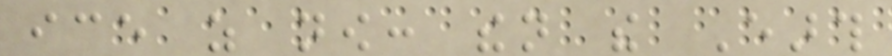ice as now: then the Earth
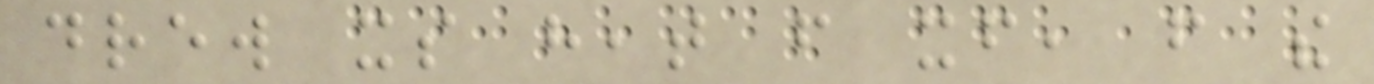drew its heat from itself, from the
